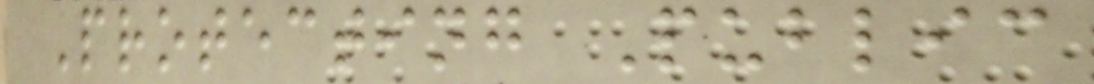Protecting Public
